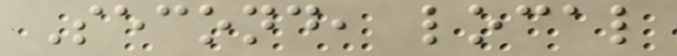Second, local
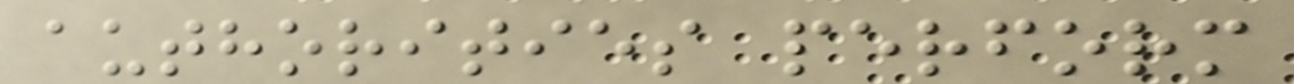authorities perform
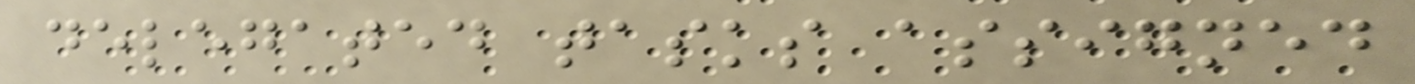delegated tasks assigned
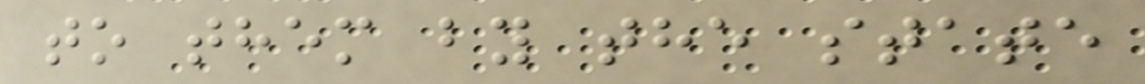to them by the state
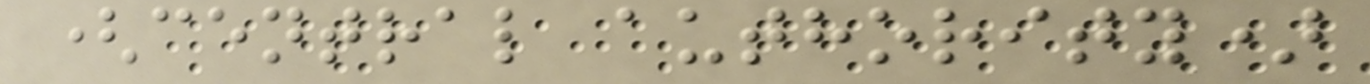(central authority)
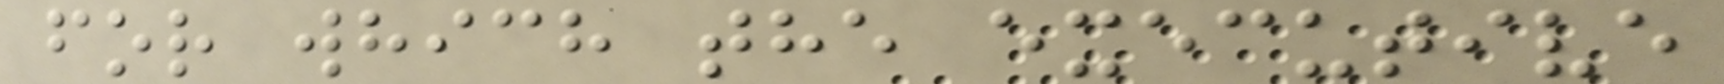for which the executive
